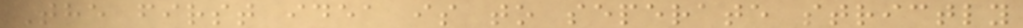The first idea is to seperate strictly
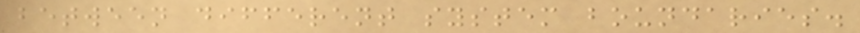between different system boundaries.
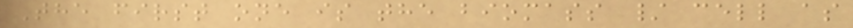The first one is the biomass / cell as
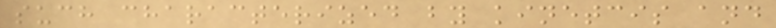such characterized by kinetcis and
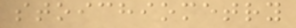stoichiometry
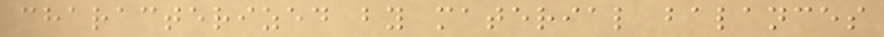characterized by material balances
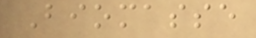Biomasse
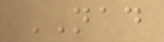NAD
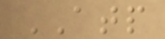ATP
